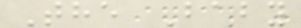The Baby
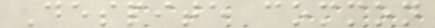Despite common
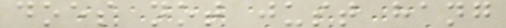does not just hang
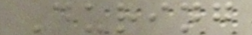During
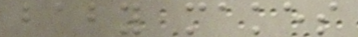baby makes
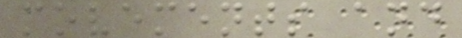movements and
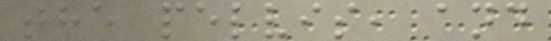the pelvis, and
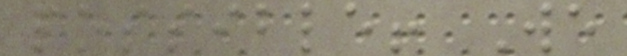possible! We
